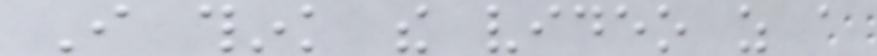I think the video as a
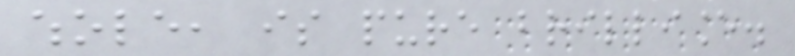whole, is pure brilliance.
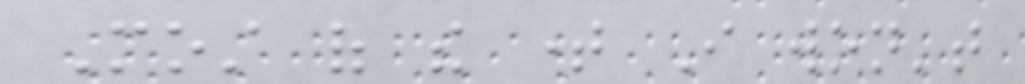Most of the time I won't
